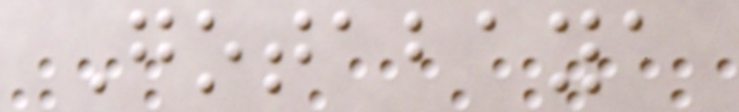Gotabaya
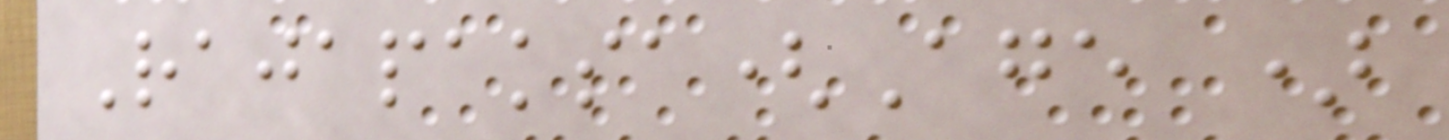Rajapaksa(Age )
